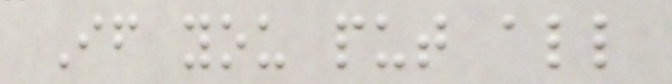If you put all
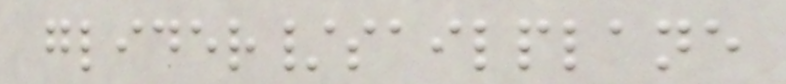glider/sailplane
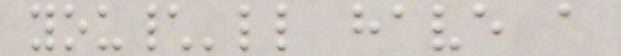you\'ll have a
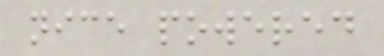nice powered
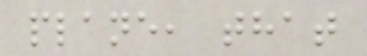plane, that
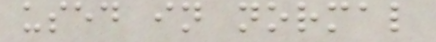used in normal
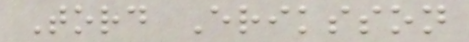Tord Eriksson
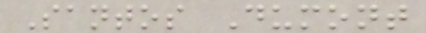Santos Dumont
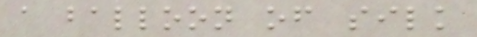a balloon of silk
